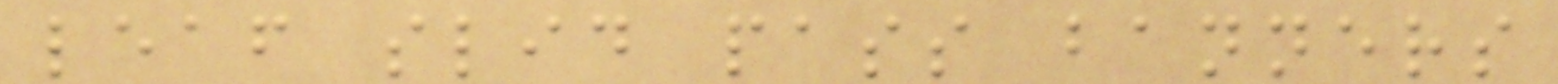leaf slid pass banners
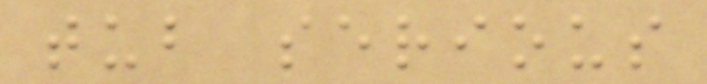tub serious
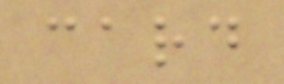card
